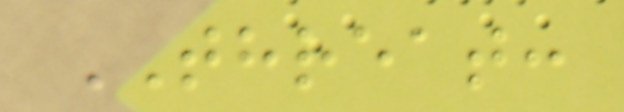THREAT:
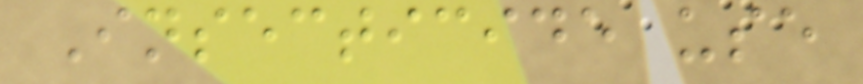Insecticide use
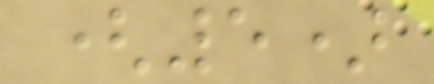(5)
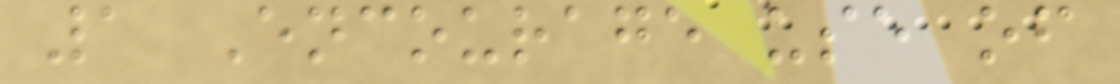1 Encourage use of
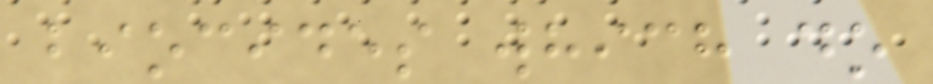biocides which do
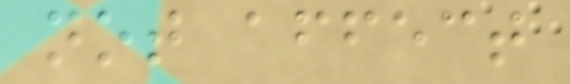not affect
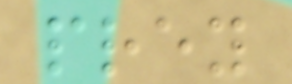prey
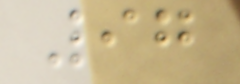97
